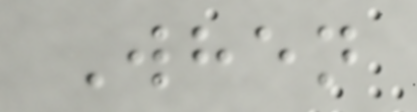When
